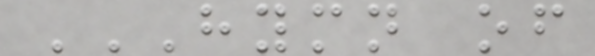HYMN OF
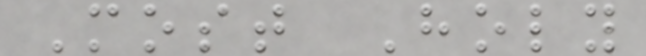Most Holy
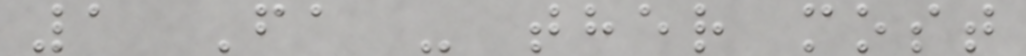1 Fa - ther most
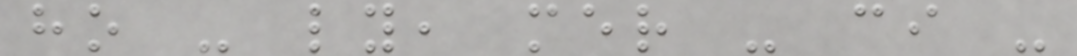ho - ly, mer - ci -
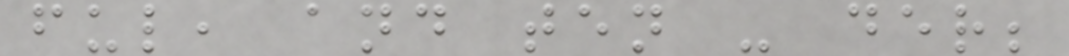ful, and ten - der;
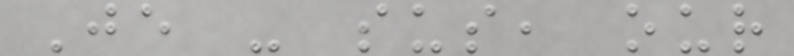Je - sus, our
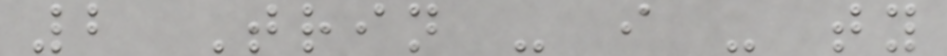2 Trin - i - ty
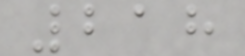218
